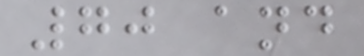70 and
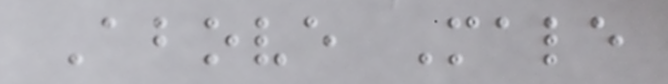Above Male
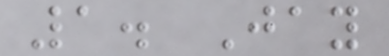1. Jay
